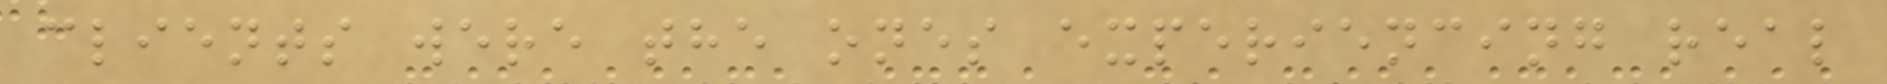clients were the ones experiencing real
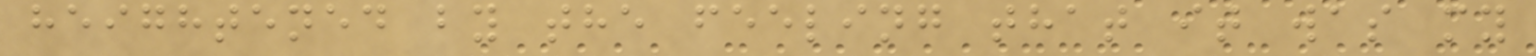heightened by the feeling that it was my
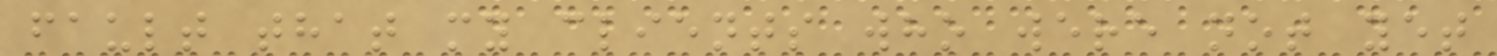fault that my clients who were not yet
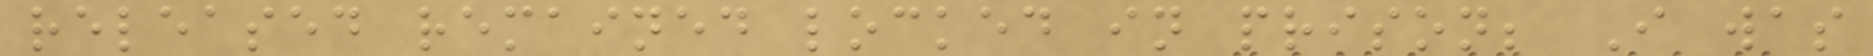released remained locked in prison; I was
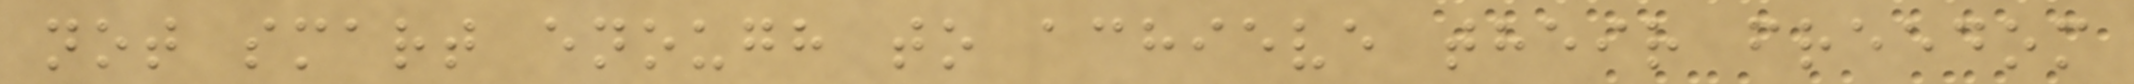not smart enough to achieve their freedom
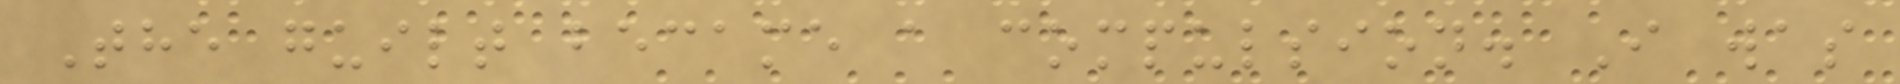The guilt became a compulsion. I was
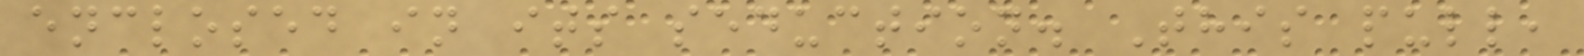enclosed in its seduction. This pull,
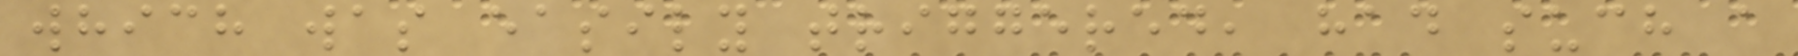which was easily triggered, had such a
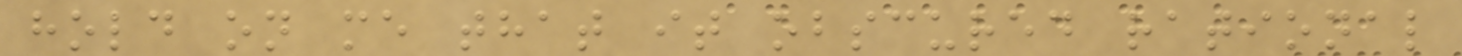hold on me that it obscured rational
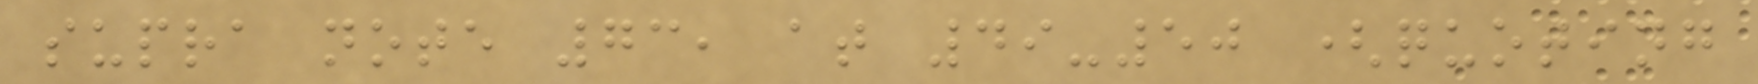supra note 73, at 49-50 (quoting
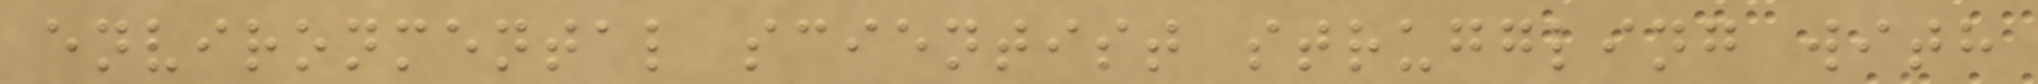environmental scientist struggling with
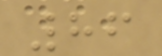86
